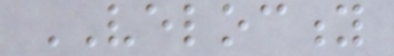VELOCITY
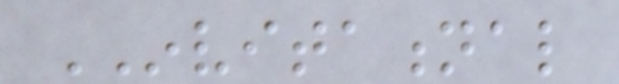INVITATIONAL
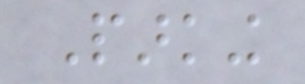Parking
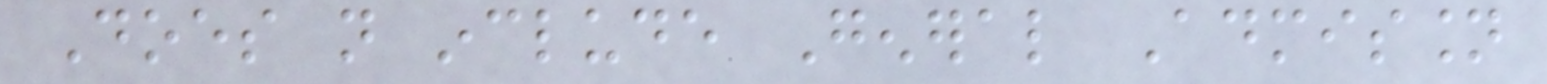Does not include General Admission
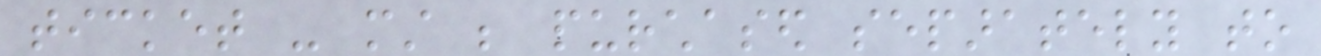ticket - must be purchased separately to
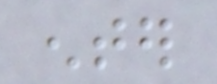enter
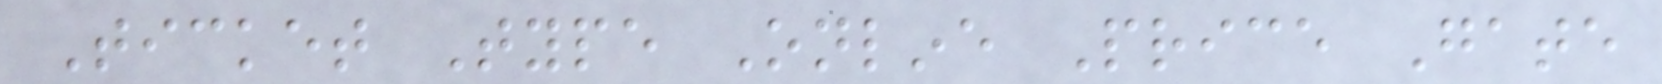Ticket Type Online Price Gate
